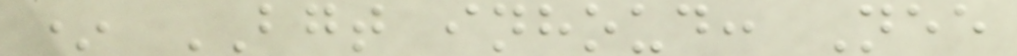* BGT inhoud: Nee
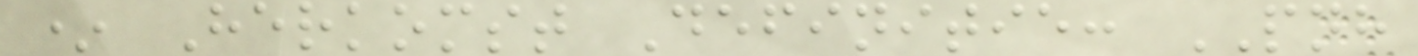* Herkomst Definitie: PNH
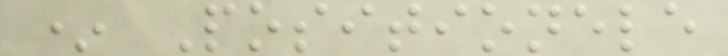* Positionele
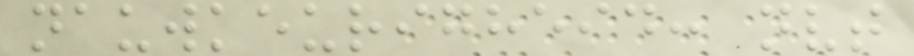nauwkeurigheid: nvt
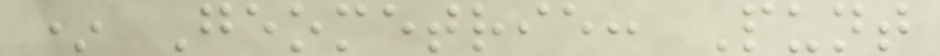* Geometrie: Punt
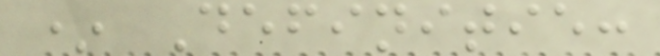* Definitie:
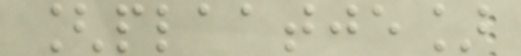[plaatje]
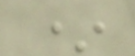*
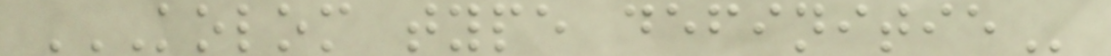KOLOM TYPE DEFINITIE
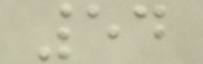54
